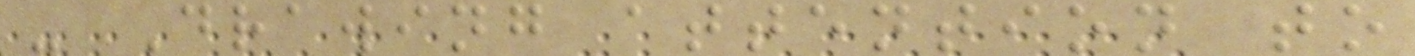- Drawing attention to
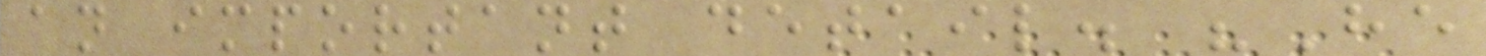an important detail. "He
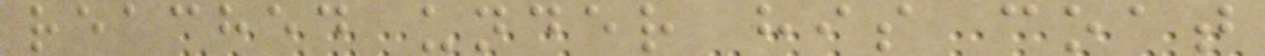reached under his coat
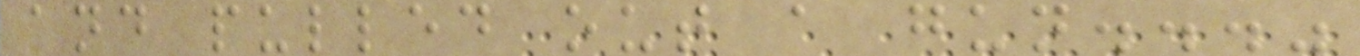and pulled out a gun..."
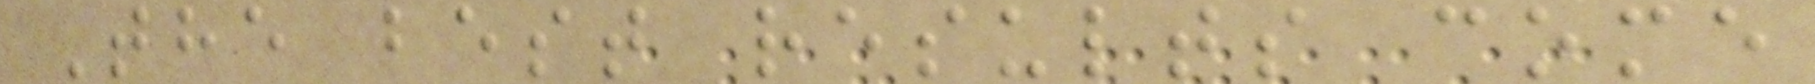The best results come
